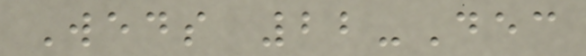Weds 22-Dec
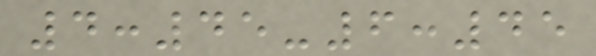4:45-6:45
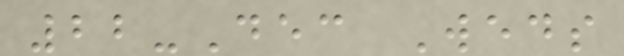22-Dec Weds
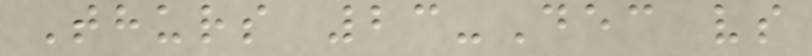Thurs 23-Dec vs
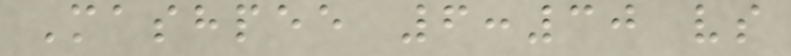Mashpee 6:30 vs
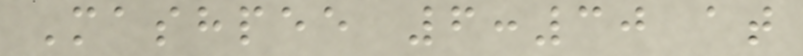Mashpee 6:30 at
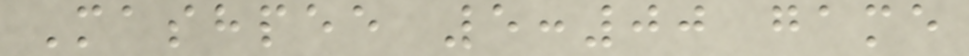Mashpee 5:00 game
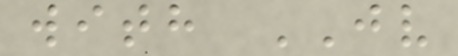with JV
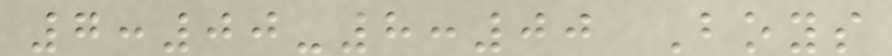7:00-8:00 Boys
